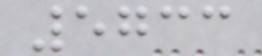5733
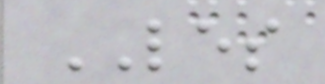LES
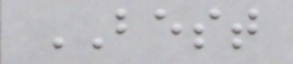BEST
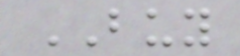BUY
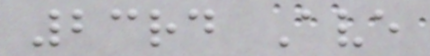23rd Ave
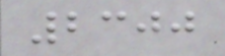2300
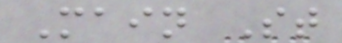Main St
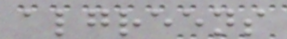algreens
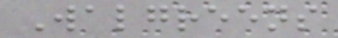Walgreens
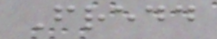Fredd
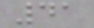41
